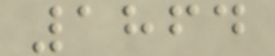1864
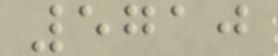5710
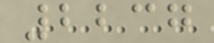2237
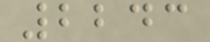2243
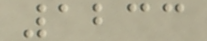1233
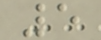5
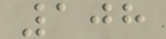108
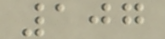107
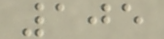105
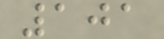101
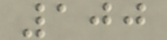100
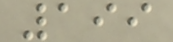199
